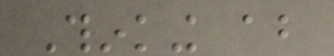Thinking about
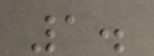1.
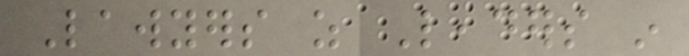Lawyers as Leaders in
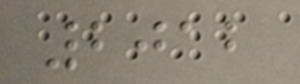2012
